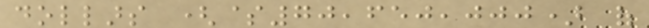dollars ($70,650,000) of
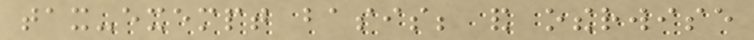tax-exempt basis; and otherwise
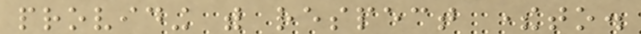providing with respect thereto.
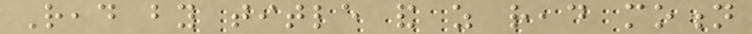Read by title and as read motion
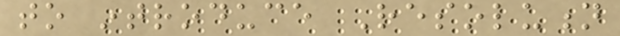to introduce Resolution
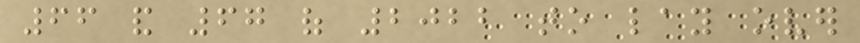66 and 67 of 2022 to lay over
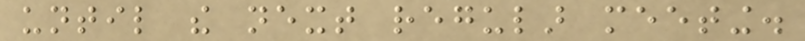until the next regular meeting.
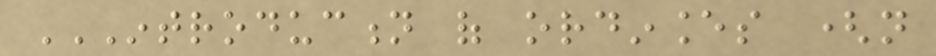INTRODUCTION OF ORDINANCES (NOT
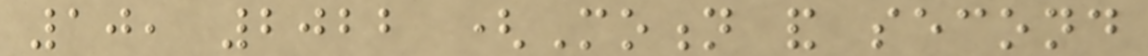10, 2022 (Motion and second
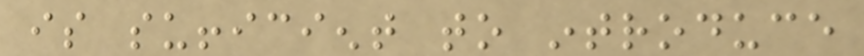is sufficient to introduce
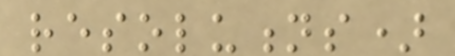resolutions)
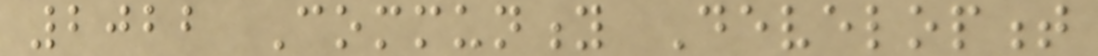2022 Community Development
